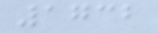1732
